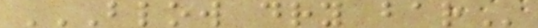BLOW DRY BAR
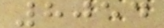8054
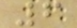6
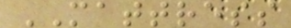MATTRESS
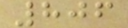806
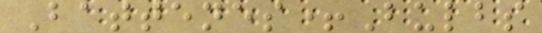Battenes+Bulbs
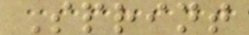Sprint
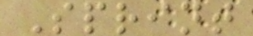Sprint
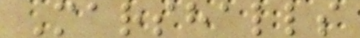Marshalls
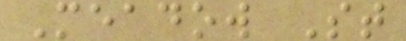Meadow St
